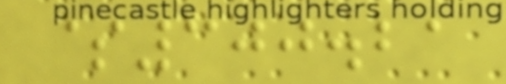$300.21
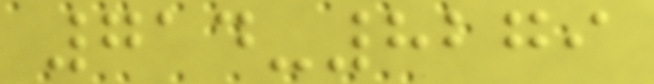714-8279
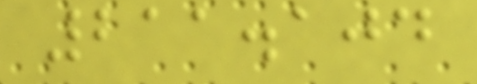211.104
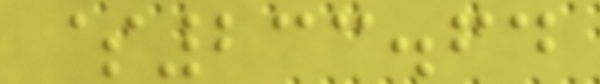$233.64
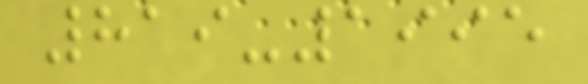819-1995
